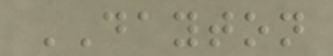DAYTON
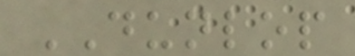DUNLOP
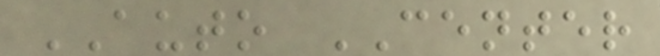AUTO CENTER
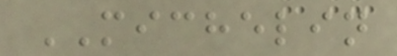MICHELIN
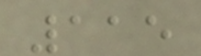115
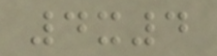4x4
